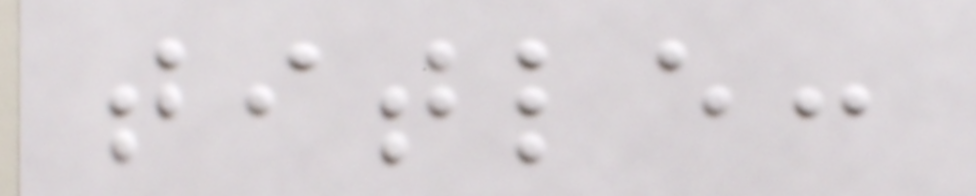title:
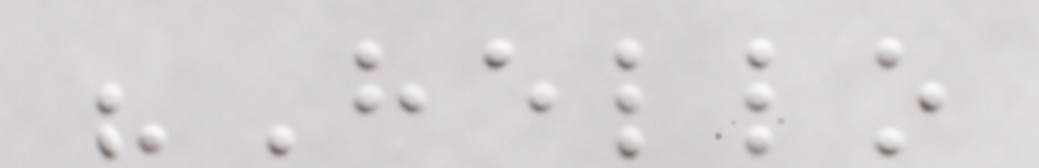"Hello
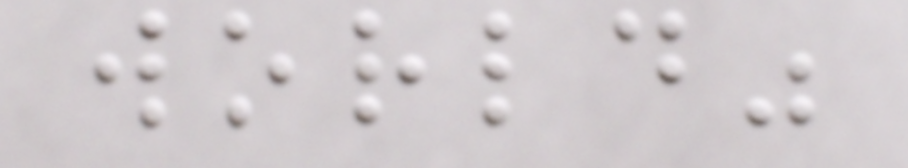world"
